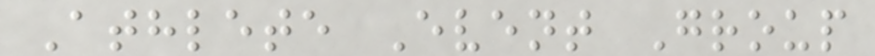Athlete Event Group
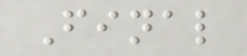Final
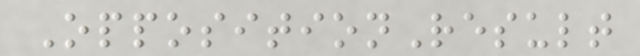OppositionResult
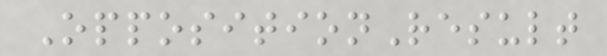OppositionResult
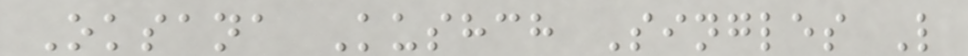Oksana Kushch Singles L
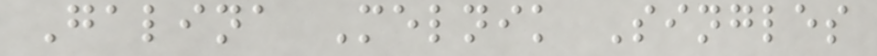Galina Melnik Singles
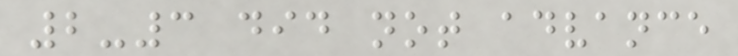2-3 did not advance
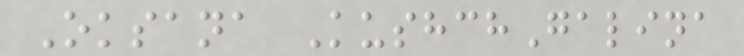Oksana KushchGalina
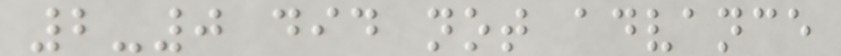2-0 did not advance
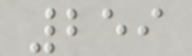259
